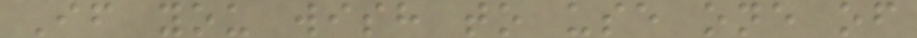If you wish to use one of
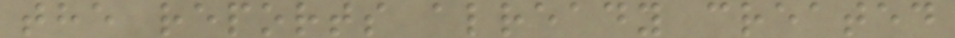the reports already created
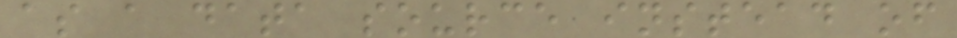as a data source instead of
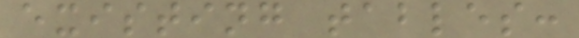existing tables:
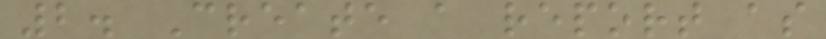2. Create a report as
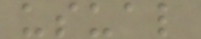usual
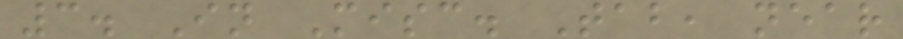3. In Misc. Tab, near
